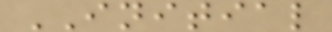INITIAL
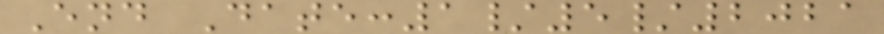End Date:1/5/2021
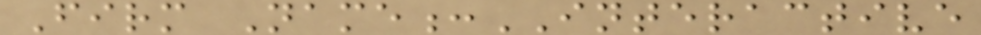Firm Name:INTERACTIVE
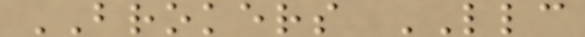BROKERS LLC
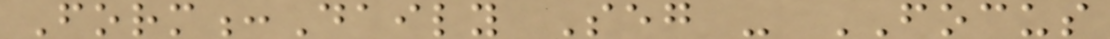Form:Daily Seg - FOCUS
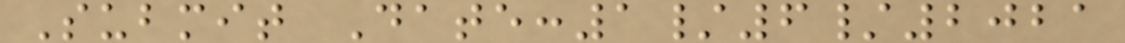Submit Date:1/6/2021
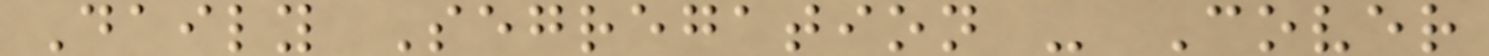Daily Segregation - Cover
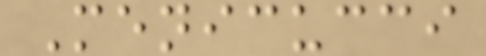Menicucci
